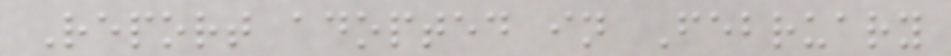Report adopted in February
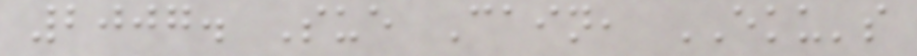2007. Sue Cain, EKU's
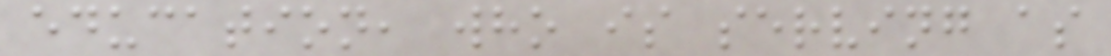education, who is serving as
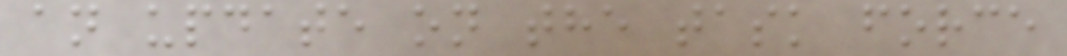an update on the task force
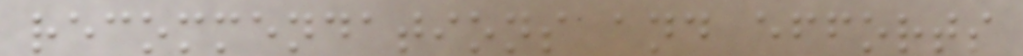recommendations and efforts
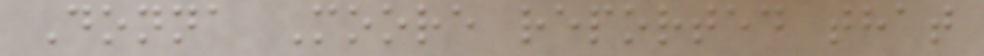Donna Moore reported that
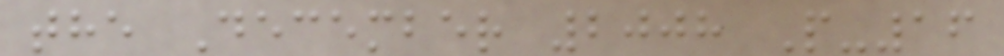the December 2008 P-16
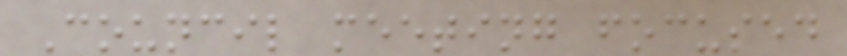Council meeting focused
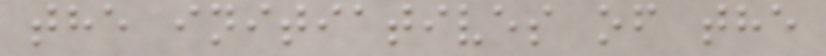the initiatives of the
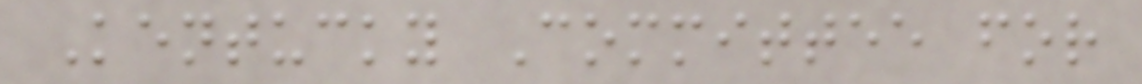Kentucky Committee for
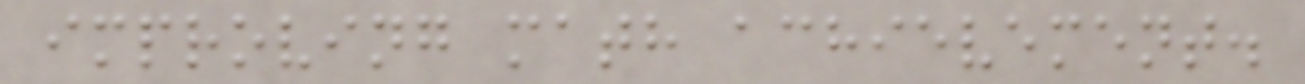improving math achievement.
